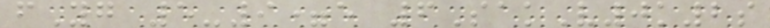fYg 5-9=e 6SakV0k2s
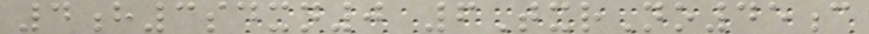4h3sdxn0 6TxrNo45c
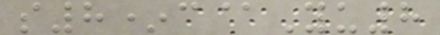s8*c@Yu8
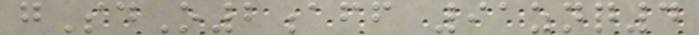gSdO2aff 91znq4
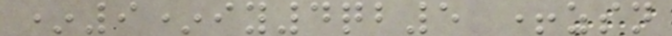*9*iy4qb5 +zsn
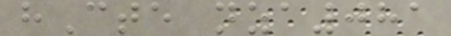hCte nza081
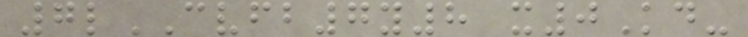7lCVFB7y8 x0Kd-
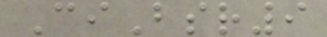CiBsr9
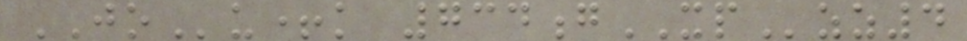JOu+k 734gXPzz4
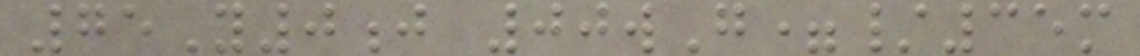75Y0j 00wG=/35m
